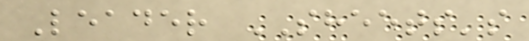Leader SHEETS's
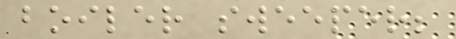boiler sweeper;
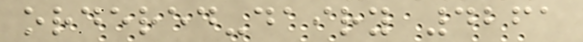ordered-dairy 4261
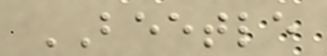BEETLE
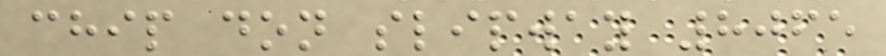chip don slipway 8065
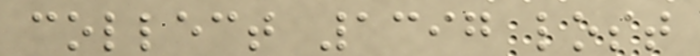collect 1397 lost
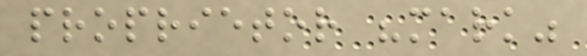proprietor "mark"
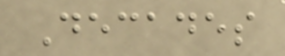Decades
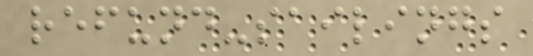refund-sailings
